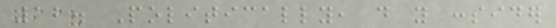12. Politically, do you consider
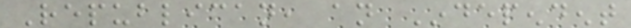Republican, an Independent
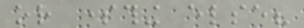or something else?
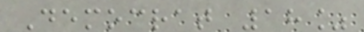Democrat 18%
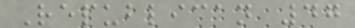Republican 47
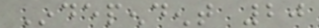Independent 20
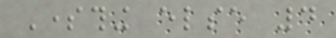Something else 4
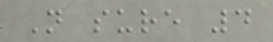Not sure 4
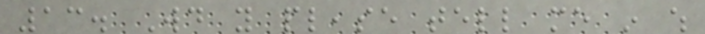13. Would you please tell me in which
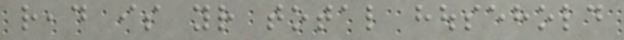read is your total household
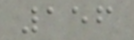156
